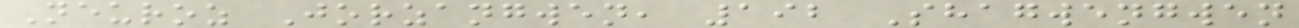Neuroz Jorzangwen, 192 Shagwengwen
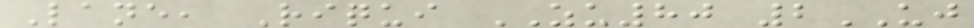Lane, Riqui ZU80 2UJ
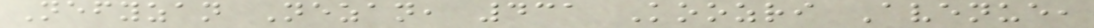Nefyzan Nezan, 431 Koozri Avenue,
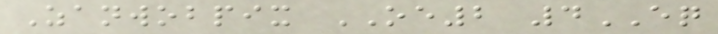Zanwobpix OE2 4EQ
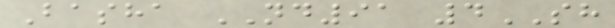Basha ND91 4SH
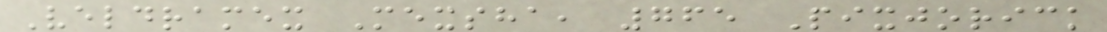Veldramex Mexsha, 765 Pixjorick
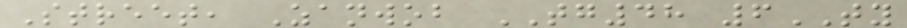Street, Zanwob TG48 6TY
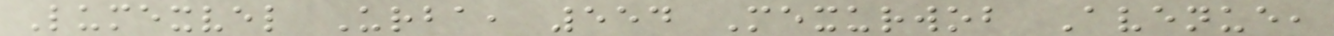Lumexvel Urba, 554 Mexurwob Avenue,
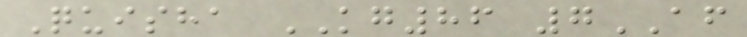Quisha KG86 7AF
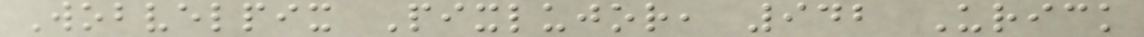Wobvelpix Pixlujor, 942 Urick
